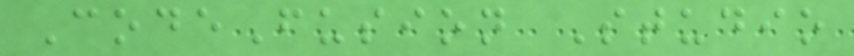CodeFusion Studio
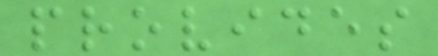provides
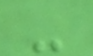-
